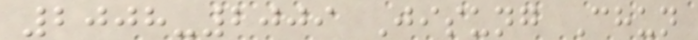2008-2009 Jisung Chun
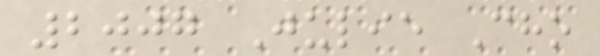2007 Julie Cho
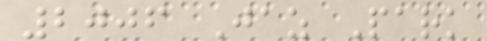2006 Jaz Park
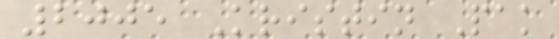2005 Kristin Pak
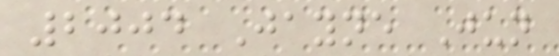2004 Jayne Jun
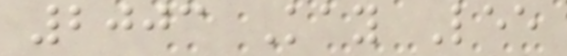2003 Kay Lee
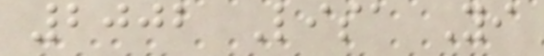2002 Lisa Yi
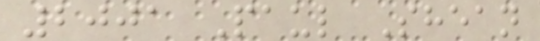2001 Paul Shean
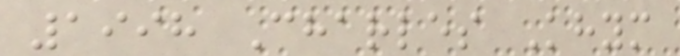1998 Charles Khym
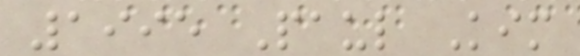1995 Paul Kim
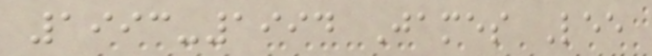1993-1994 James Lee
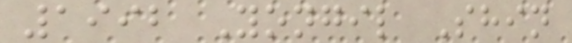1992 Yongil Shin
